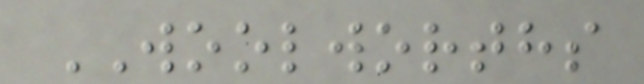WOOLWORTHS
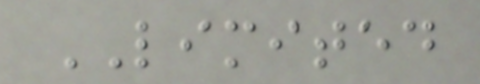LIMITED
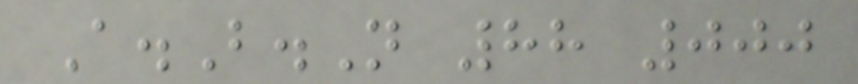A.B.N 88 000
